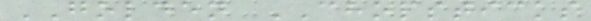GOLDEN CHOPSTICKS
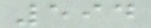594
